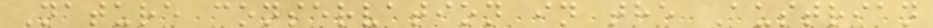Nature conservation in the Austrian
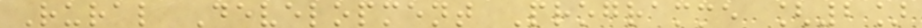Rural Development Programme [2]
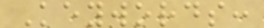Keywords:
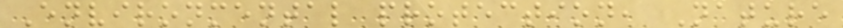Environmental protection, Nature
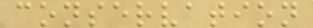conservation
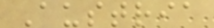Austria
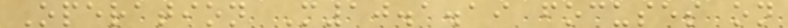Operation M10.1.19 focuses on
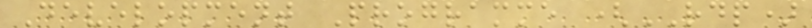Development Programme (RDP)
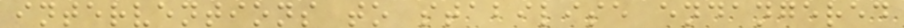interventions to stabilise endangered
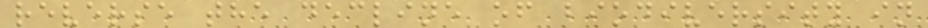reverse the decline of biodiversity in
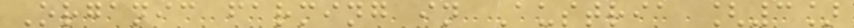Organic farming in Austria [3]
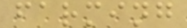farming
